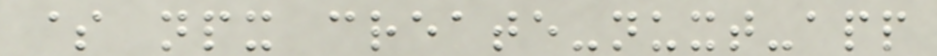$ npx create-nuxt-app
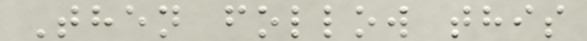Then follow this
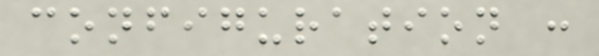configuration :
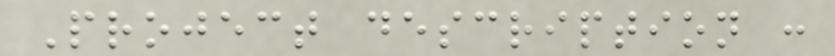Project description :
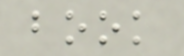book
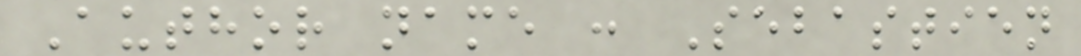Author name : Sebastien
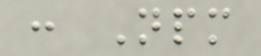: Npm
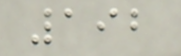192
